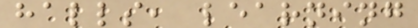halls, learning
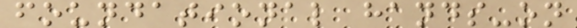foundational hands-on
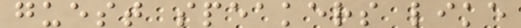guest speakers like
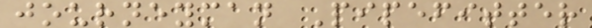journeyman Pipefitter
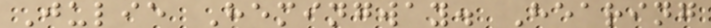Julie Hemingway. Hearing
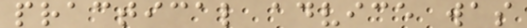practical advice was
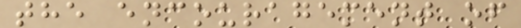the encouragement of
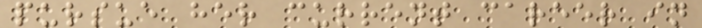pursue her current career in
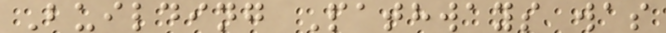Building Pathways was
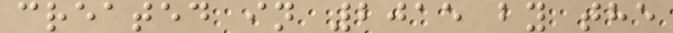created in 2015 by the
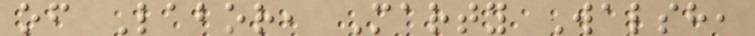of Labor, Marty Walsh,
